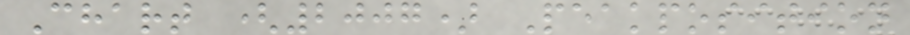Chart (2007) Peakposition
